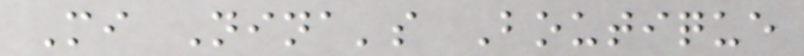Mi Nina's Boutique
